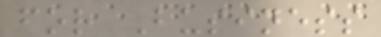for Business
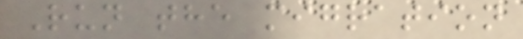Run the migration
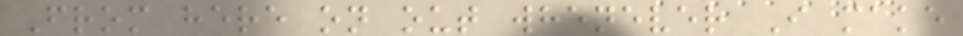From here on out whenever I make
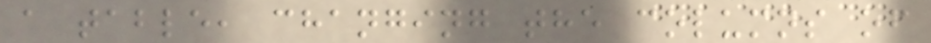a table, changing the columns of
